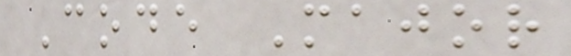Code Major
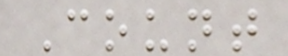Count
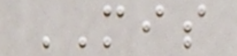MIS
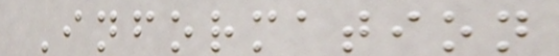Information
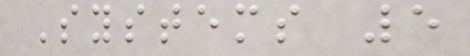Systems 5
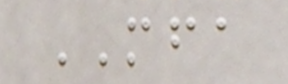MFA
